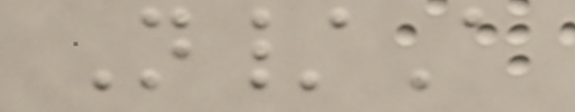N/A
